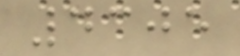4305
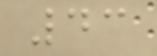43
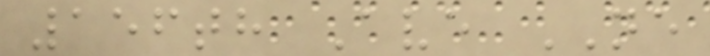156th Ave NE
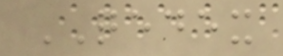QEDEX
